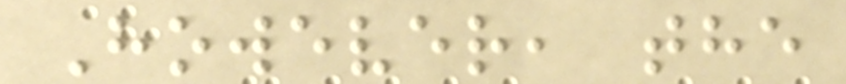However, the
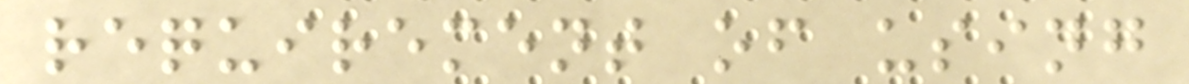requirement of using
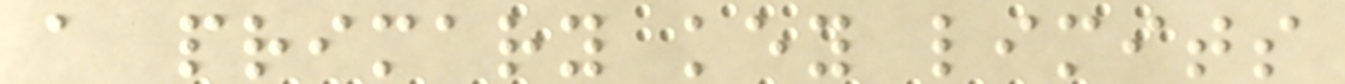a primary key limits
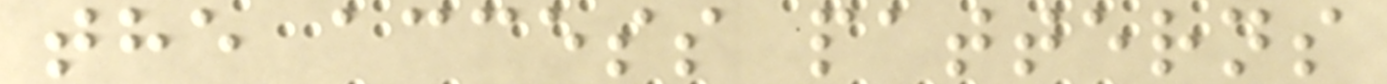the access patterns
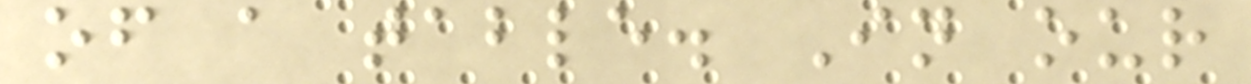of a table. In our
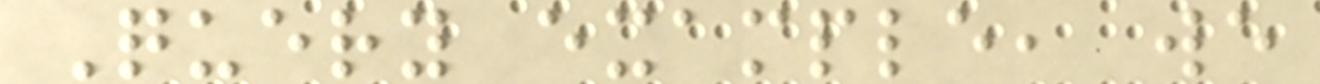Query example, we
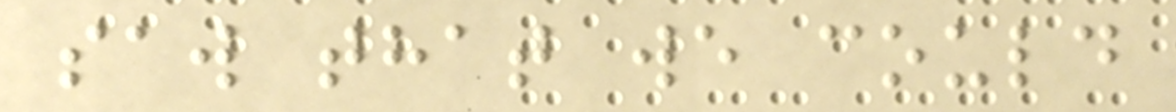saw that we could
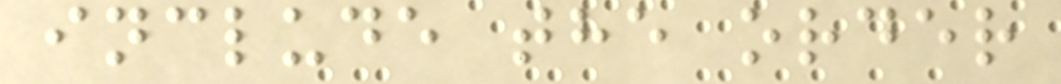include the order
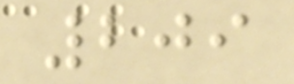209
